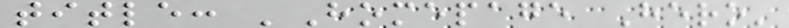title: 'Homepage Hero'
